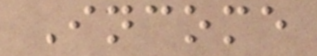Income
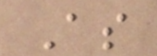As
